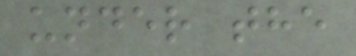under the
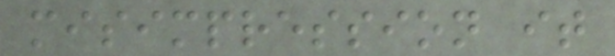misimpression it
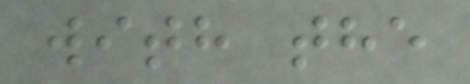with the
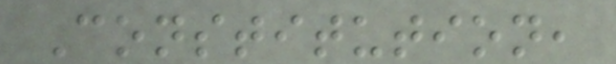Constitution,
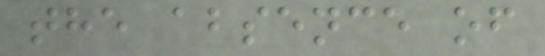the absence of
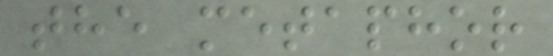the metaphor
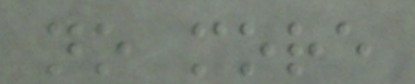no more
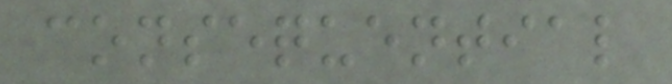consequential
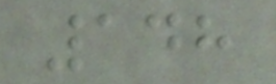148
